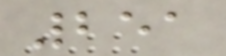251
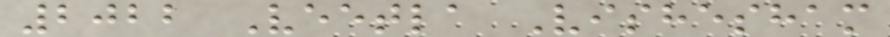2022 Veetla Vishesham
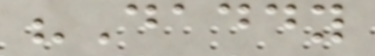"Daddy
